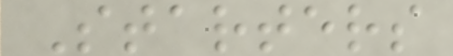Starters
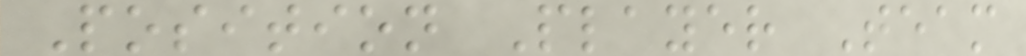Position Player Team
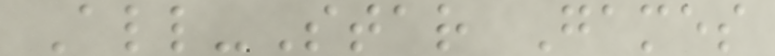All-Star Games
